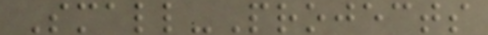Small-Projects
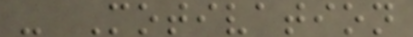- Motivation
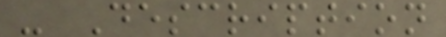- Description
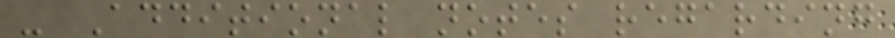- Additional notes regarding
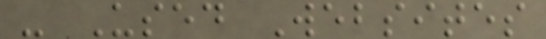- Used Websites
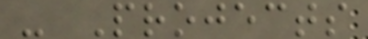- Projects
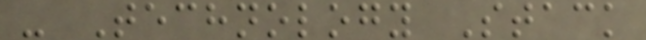- Technology Stack
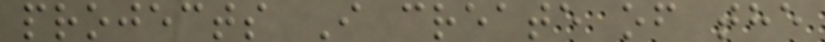projects I create of the
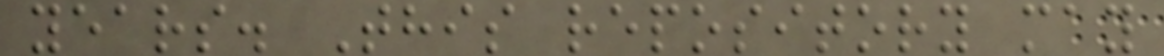years. This repository may
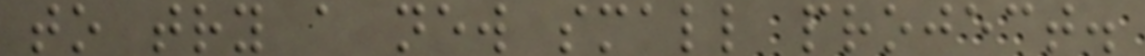to try a new small project.
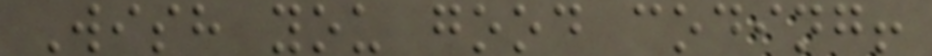Wish you good coding!
